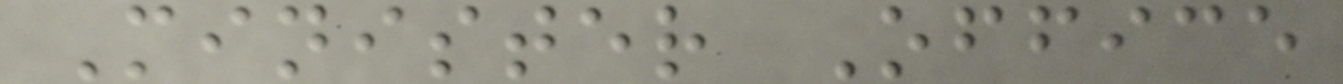Minister Office
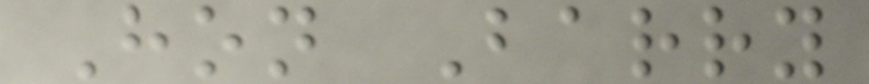Hon Barry
